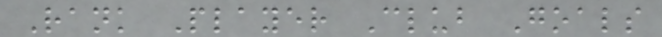Rank Player Club Goals
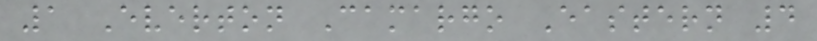1 Everton Camargo Eastern 4
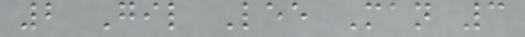2 Gil Lee Man 3
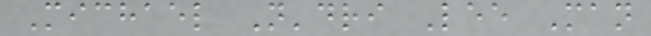Michael N'dri Lee Man
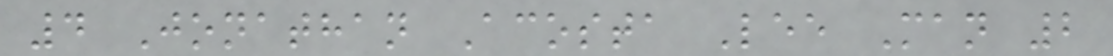4 Jonathan Acosta Lee Man 2
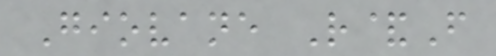Giovane R&F
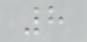8
